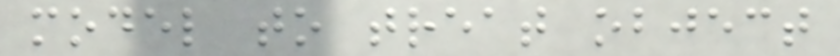model to treat object
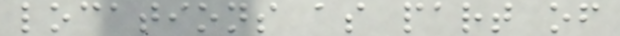locations as part of
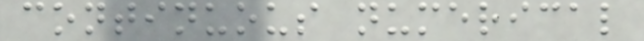continuous numerical
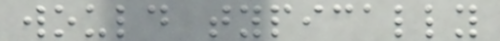would typically
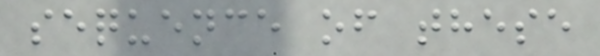sequence of these
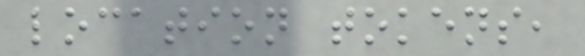location tokens,
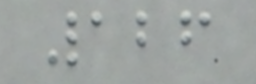126
